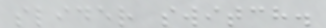slider switch.
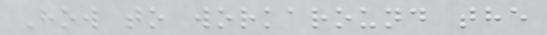How to workaround the
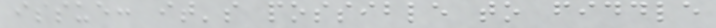issue: it's possible to fiddle
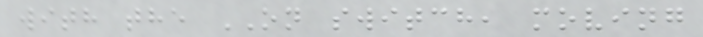with the ON switch, moving
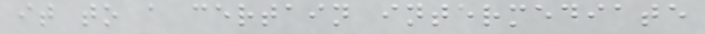it to a certain intermediate
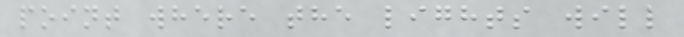point where the lights will
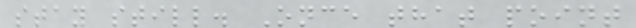stay still. Once that point
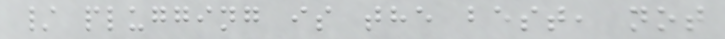/ plugging is the best, not
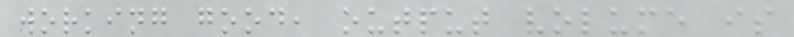working good, output volume is
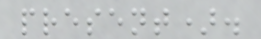present).
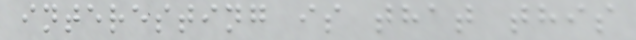interesting is that this
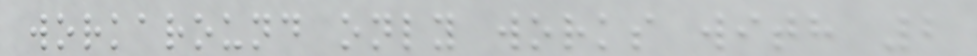workaround only works with 2
